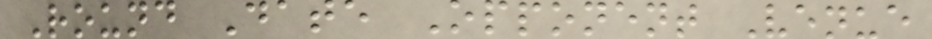Round Date Opponent Venue
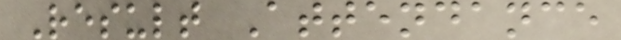Result Attendance
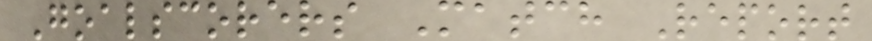Goalscorers Match Report
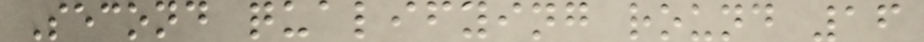Second qualifying round 16
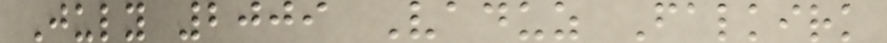July 2009 Vaduz Falkirk
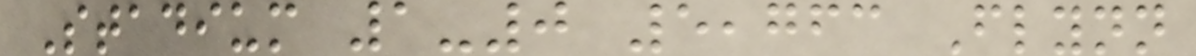Stadium 1-0 5,763 Flynn
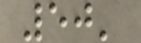50'
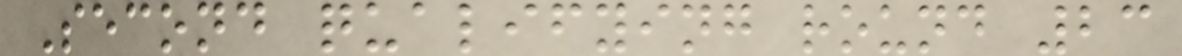Second qualifying round 23
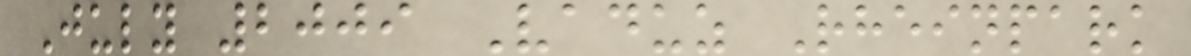July 2009 Vaduz Rheinpark
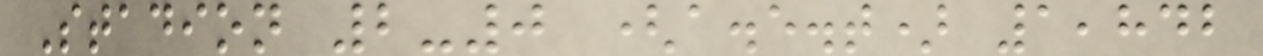Stadion 2-0 (a.e.t) 1,842
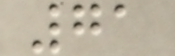71
